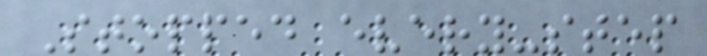Stopped every-step
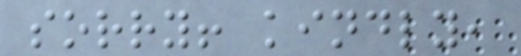sorry! kindly,
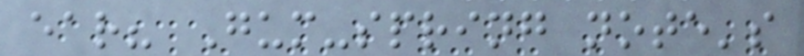ear? Gum-spring note's
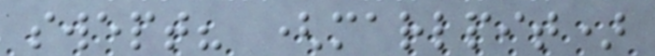swept? (marlpit)
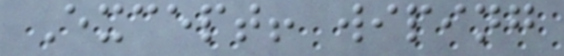Except! wiping
